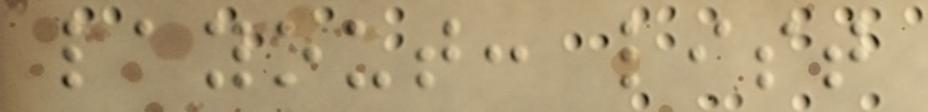layout: list
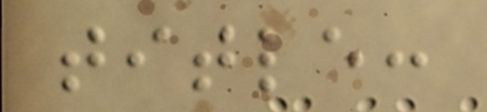title:
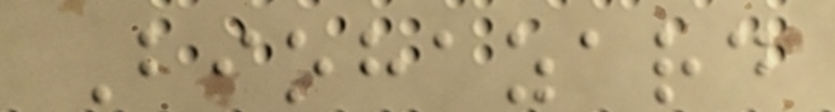Biohazard
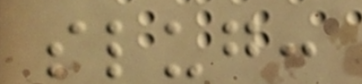slug:
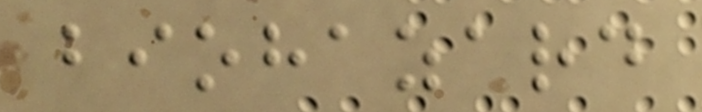biohazard
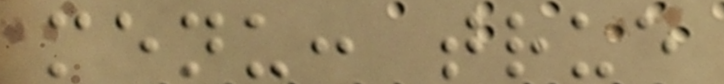menu: true
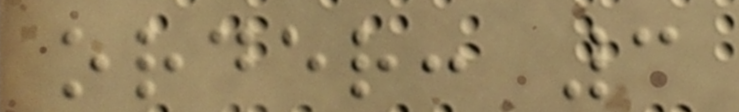order: 3
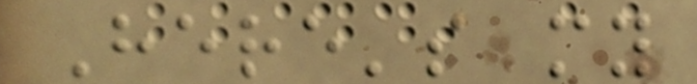Here's my
